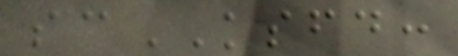scKSFD:
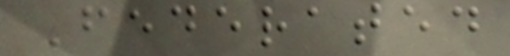Federated
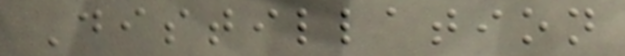Distillation
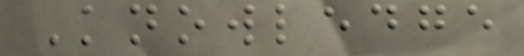Knowledge
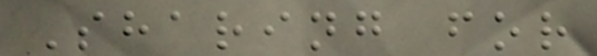Sharing for
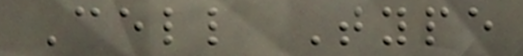Cell Type
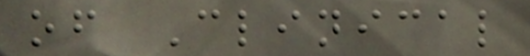of Clinical
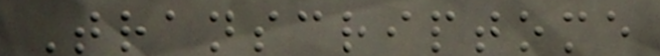Transcriptome
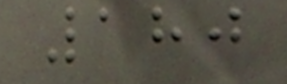180
